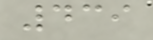439
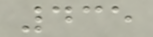435
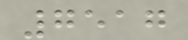7517
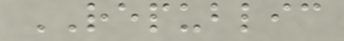REPUBLIC
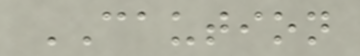CAUTION
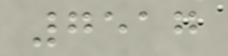7517
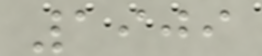1909
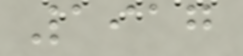1917
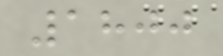1800
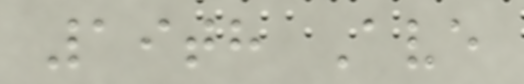19th Ave
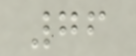76
